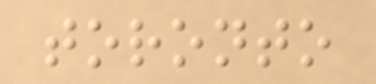toronto
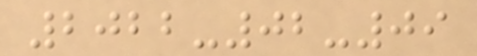2022-02-09
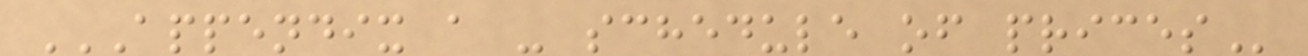APPENDIX A - SCHEDULE OF PRICES
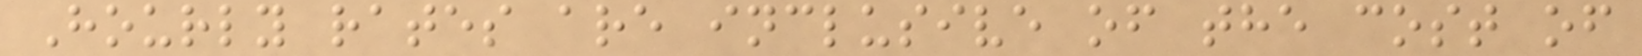Hourly rates are inclusive of the cost of
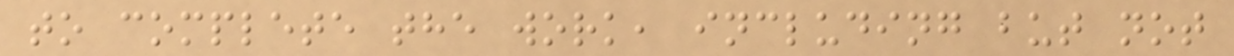to complete the work, including but not
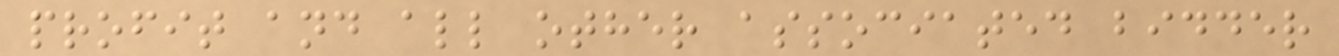profit and all other associated bidder
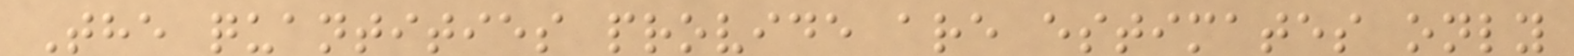The quantities provide are estimates only
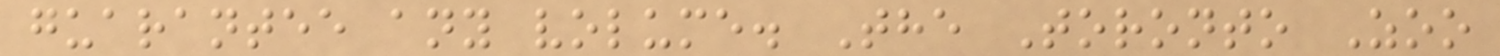guarantee any volume. The Toronto Zoo
